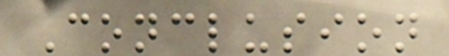Conclusion
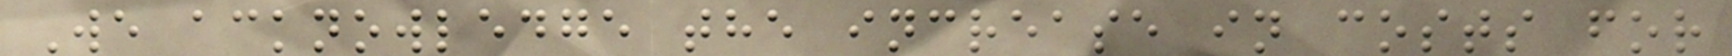We acknowledge the increase in costs for
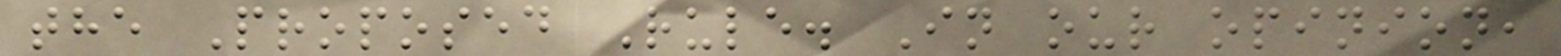the Proposed Rule. In our opinion,
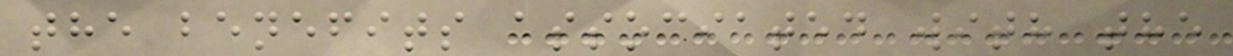the benefits associated with the
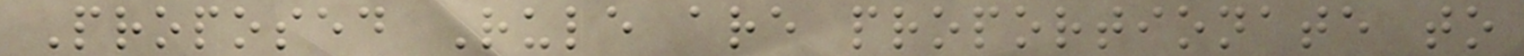Proposed Rule are proportionate to
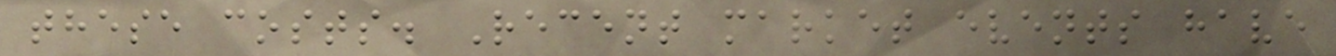these costs. Recent market events have
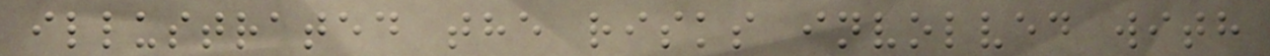illustrated the risks involved with
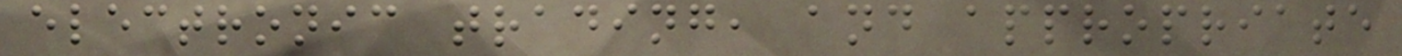electronic trading, and appropriate
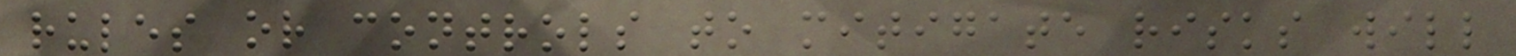rules or controls to mitigate risks will
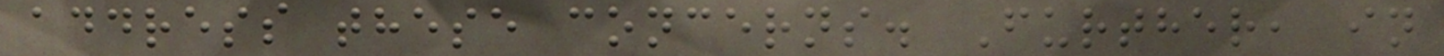address these concerns. Further, in
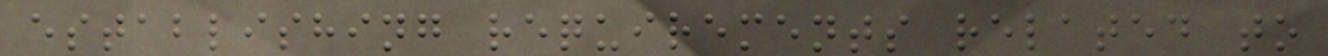establishing requirements related to
